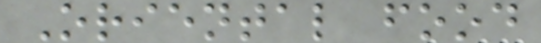Oriental food
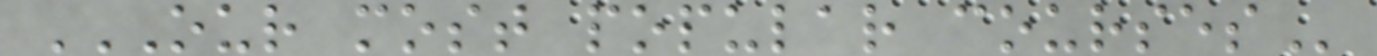OUR MOST POPULAR COURSES
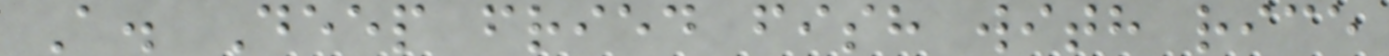A. Deep fried fish with rice
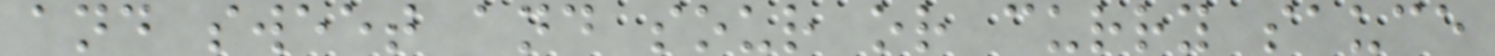and sweet and sour or curry sauce
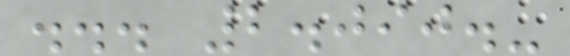... 2.090.-
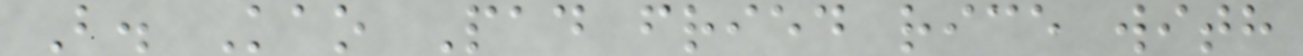B. Kao Pad fried rice with
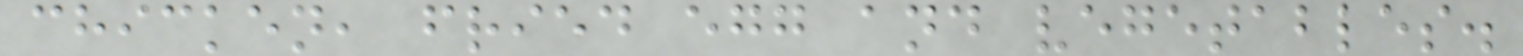chicken, fried egg and vegetables.
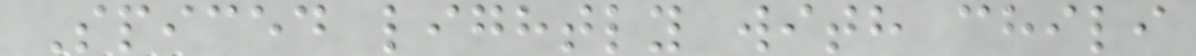Spiced lightly with chili
